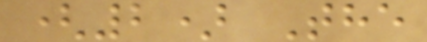(2) The
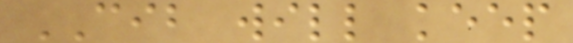CIB will keep
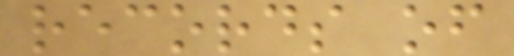records of
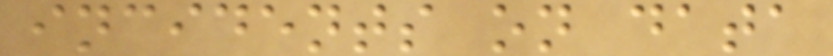incidents on data
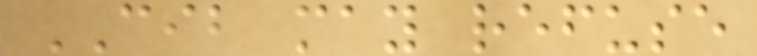CIB may refuse
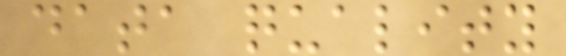data quality
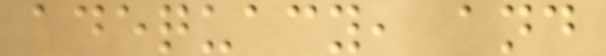adequacy, and
